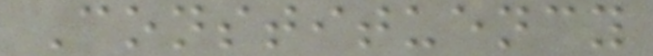Constituency
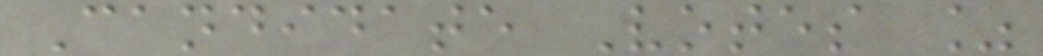Candidate Votes %
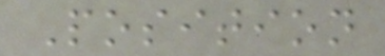Position
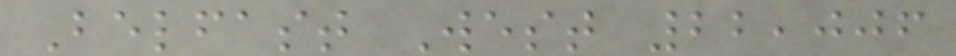Belfast West 22,006
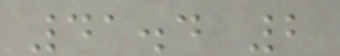41.4 2
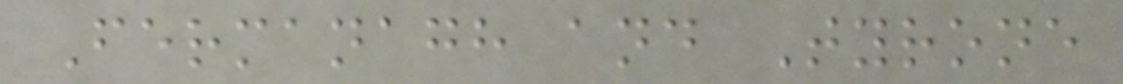Fermanagh and Tyrone
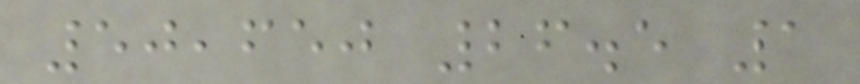50,650 26.5 1
